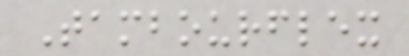Tambourflex
